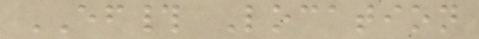EF# Location
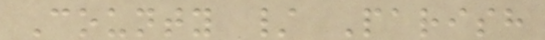County / Parish
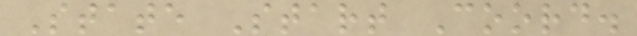State Start Coord.
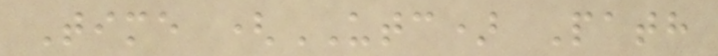Time (UTC) Path
